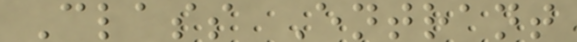Class Entrant
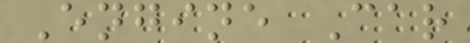Engine Car
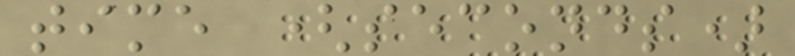time (seconds)
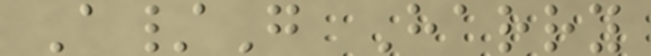A/G Harry
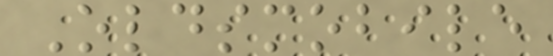Oldsmobile
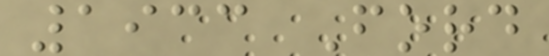1933 Ford
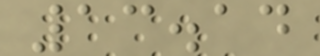13.14
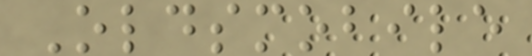Oldsmobile
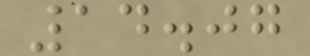14.07
